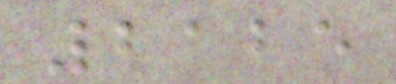2125
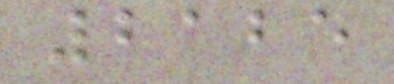2125
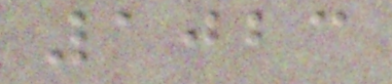1023
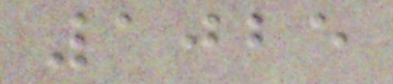1025
